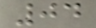04
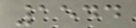1544
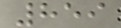859
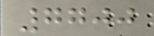7700
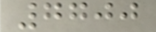7700
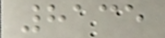8135
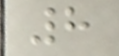8
